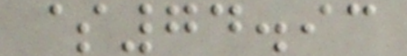$74.93
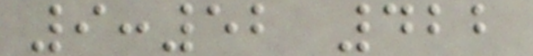9:52 422
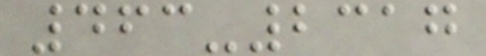463-2317
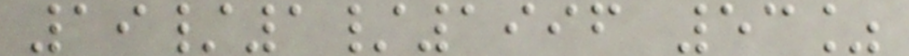19/1/1996 53%
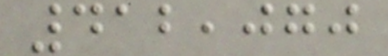412,070
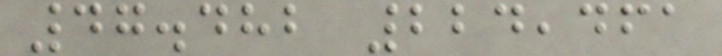47.482 224,461
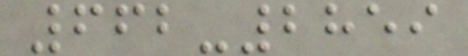662-2859
